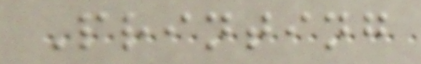Printing
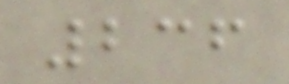236
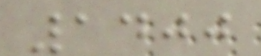1400
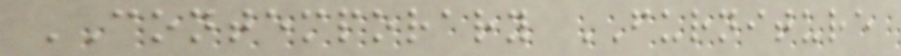CONTEMPORARY FURNITURE
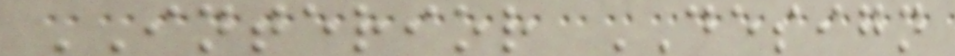INTERIOR DESIGN
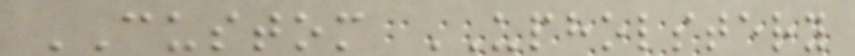CUSTOM UPHOLSTERY
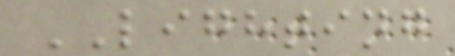LIGHTING
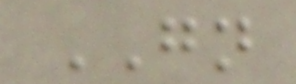GN
